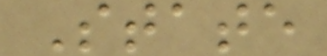State
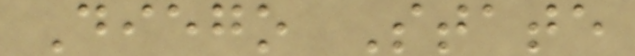Diego State
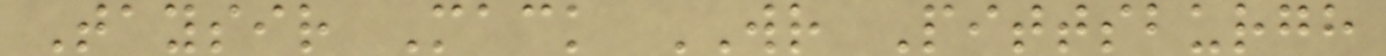Taysir Mack WR Pittsburgh
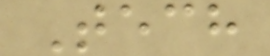Tech
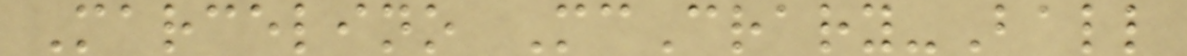Marcelino McCrary-Ball
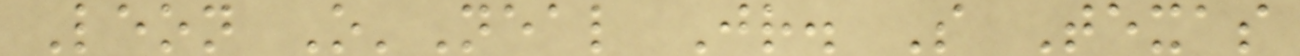Leon O'Neal Jr. S Texas
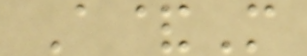A&M
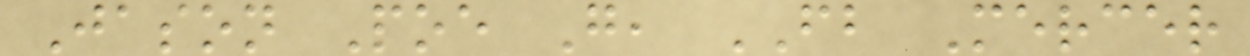Jason Poe G, FB Mercer
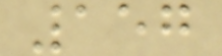157
